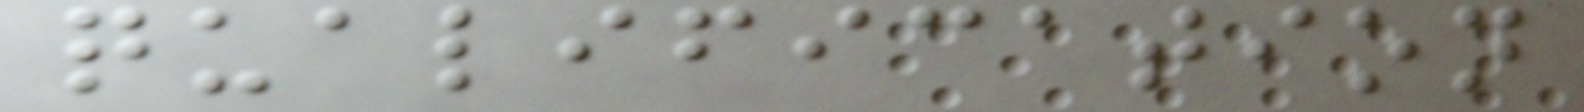qualification
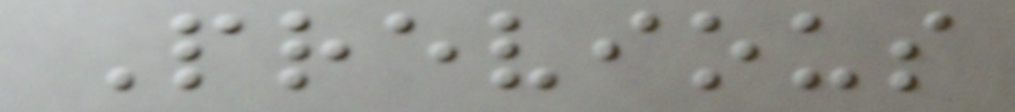Previous
